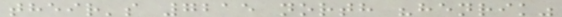their's 7215 north "henrik"
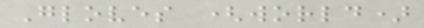Gloves (world)
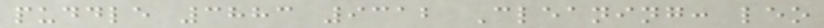puddle 3883 9312 Cleaning: leo
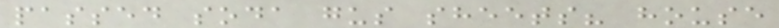passed soda gus sheets? house
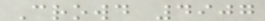Crowd 4907
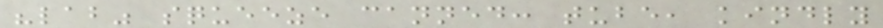"lab" squeeze canned: tube, kindly
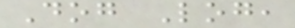Dog Log,
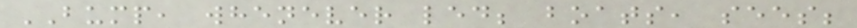BUMP, whenever led; boats, sees;
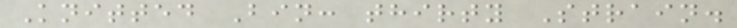Knitted Bin: thirty Strain.
